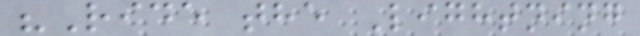"Ride the Lightning
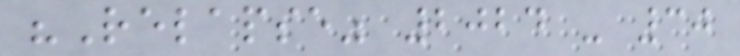"Relapse" 2024 - 30
